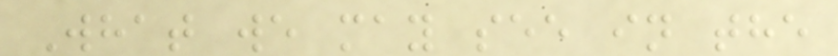What we may see in the
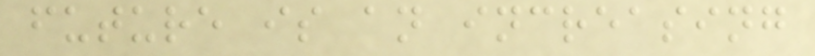future is an increasing
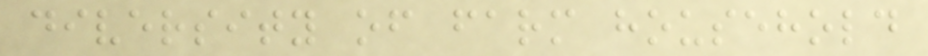diversity of farm household
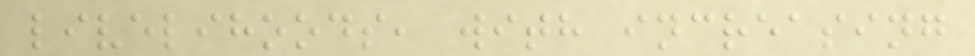livelihoods, with increasing
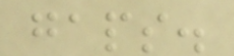gaps.
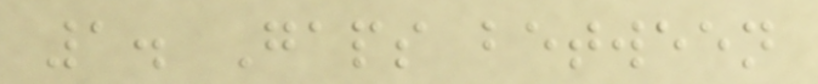1. Gaps between
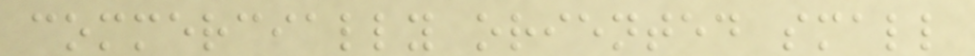commercially oriented small
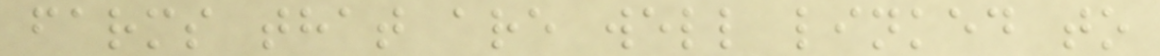farms that are well linked to
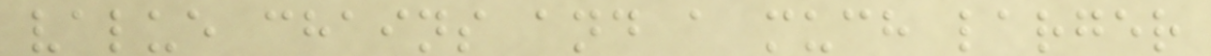value chains and a much larger
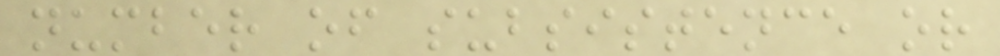number of subsistence or
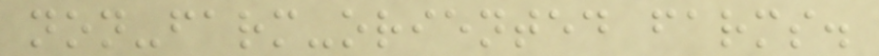non-farm-oriented farms.
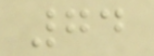74
